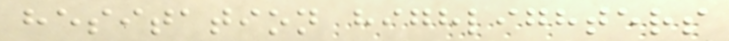hesitation highlighters
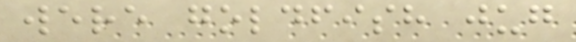were goldfish jug
